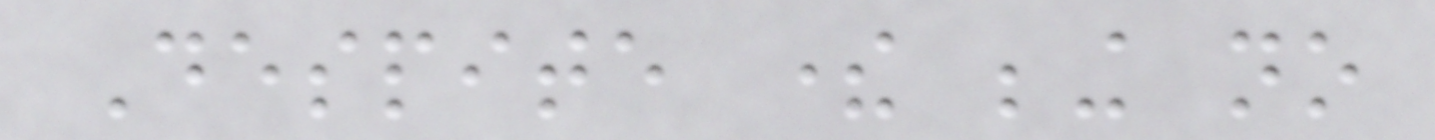Despite there being no
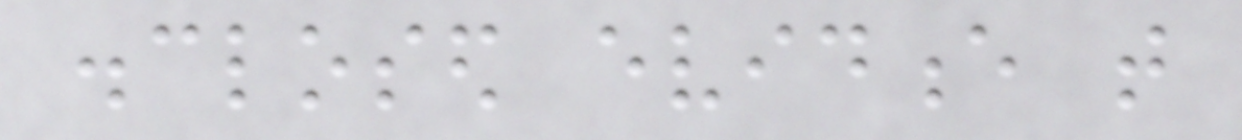disclosed evidence that
